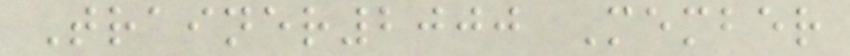Trainer2000 Member
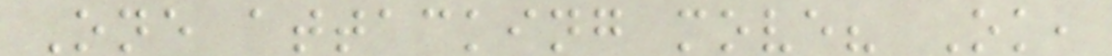One attacking move? Ok,
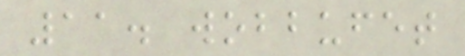11. wobbufet
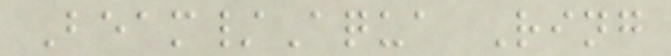Beam/Aqua Ring
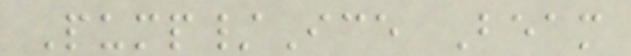Pump/Ice Beam
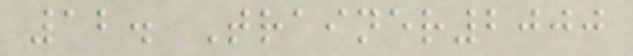12. Trainer2000
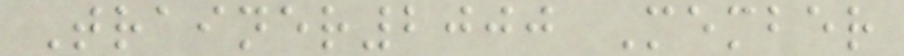Trainer2000 Member
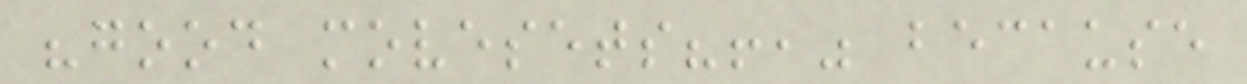"good movesets?!," because
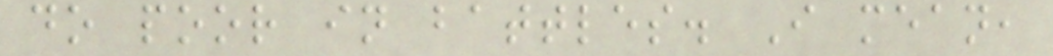do poor in battles. I mean,
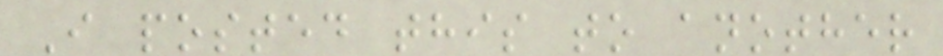I posted this to another
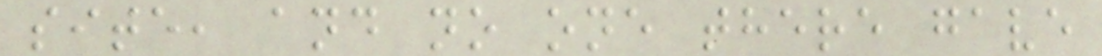site, and no one there gave
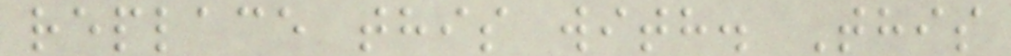replace this with. This
